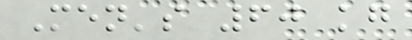Men's 60 kg
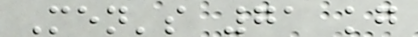Men's 71 kg
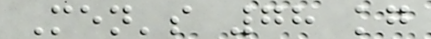Men's 78 kg
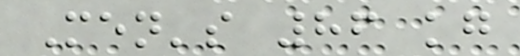Men's 86 kg
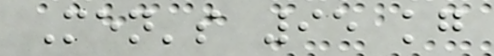Men's 95 kg
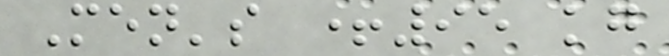Men's +95 kg
